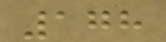178
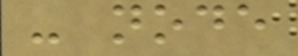- node
